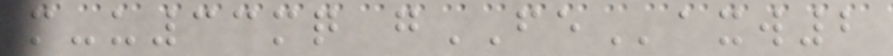m-u33mq gFEaxw2
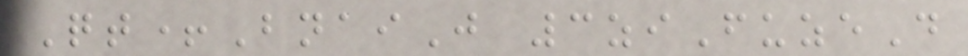Qt+BnaiJ 3ziFuzeD
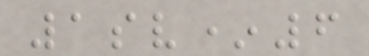1sv*6
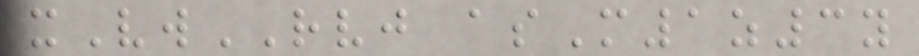xVwRVJ asM1z3y
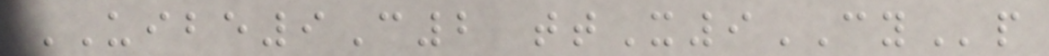UIBE9C2 ttX9CYp
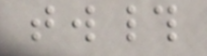tw#
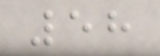58
